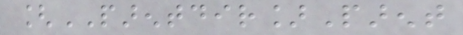[PARENTDIR]Parent
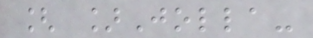[ ]Jolla-
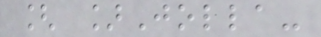[ ]Jolla-
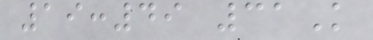19:49 31K
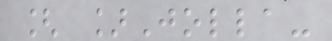[ ]Jolla-
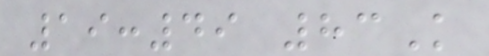19:49 83K
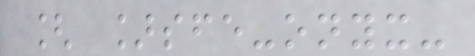[ ]sfe-onyx-
